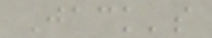Jack's
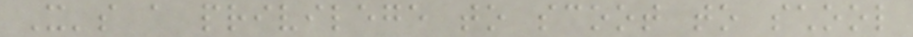It's a privilege to scoot to school
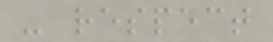- respect
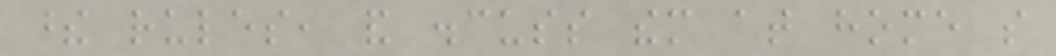these rules, and discuss them at home so
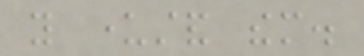you understand them.
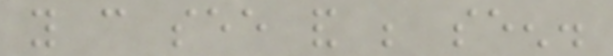you can see and be seen.
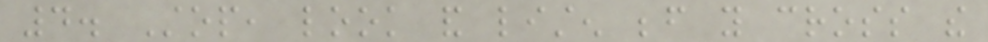4. Stop, look and listen before you cross the
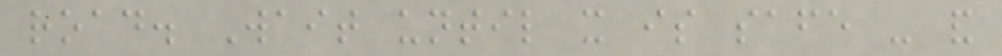road. Wait until it is safe - and
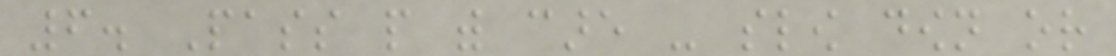6. Pass people with care - slow down or
